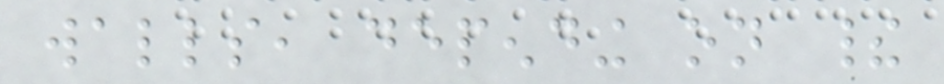walls, depending on their
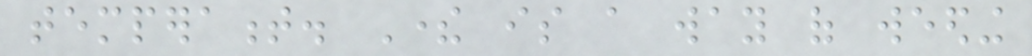temperament. There is a way of weeding
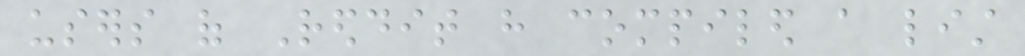users of Reddit have compiled a list
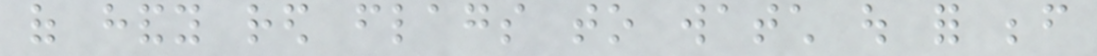of handy red flags to watch out for before
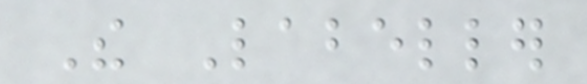The Labeller
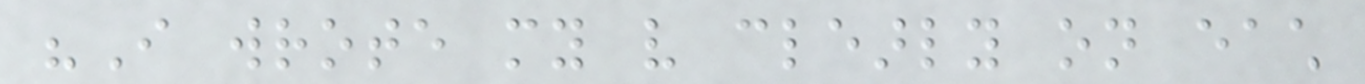"I wrote my very clearly on each
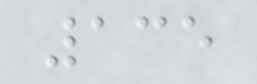135
